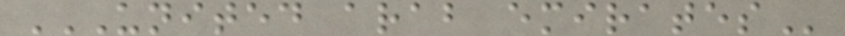UNITED ARAB EMIRATES
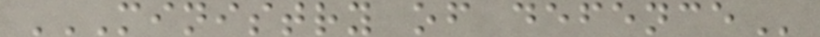MINISTRY OF DEFENCE
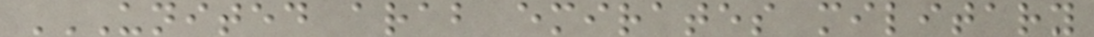UNITED ARAB EMIRATES MILITARY
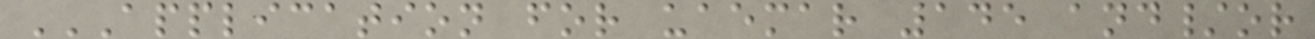APPLICATION FOR UAEMAR 145 AND/OR
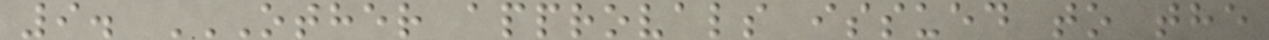9. OTHER APPROVALS ISSUED TO THE
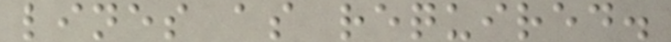lines as required.
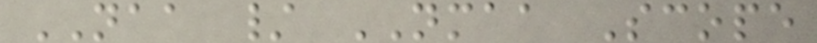NAA / NMAA Scope
